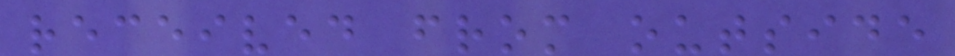received from outside
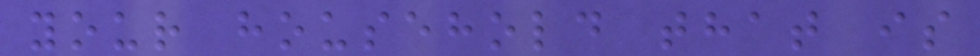your household that is
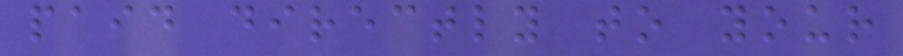paid directly to your
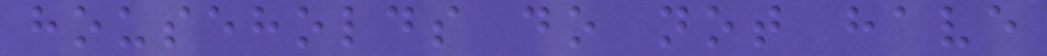households do not have
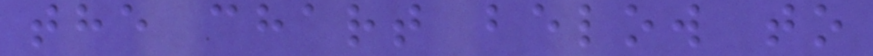the chart below to
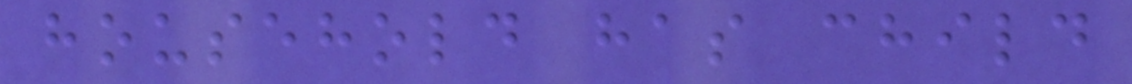household has child
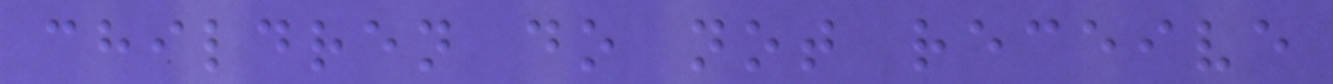children do not receive
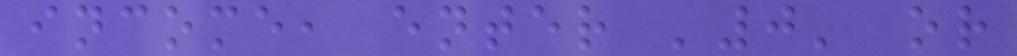income, enter '0' or
